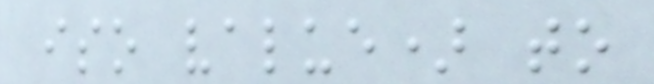iso value) to
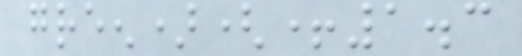green)(+1.3
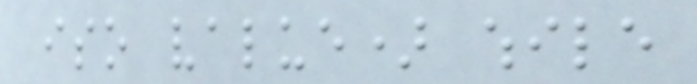iso value) while
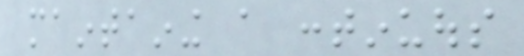maintaining a continuous
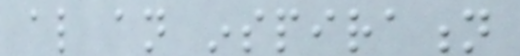also an inspiration
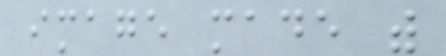image made with
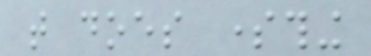that does something
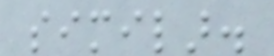similar.
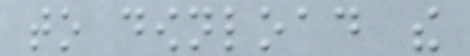to download the
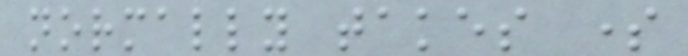normally takes some
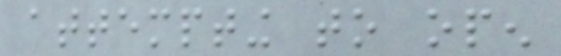attempting to open
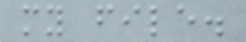my file.
